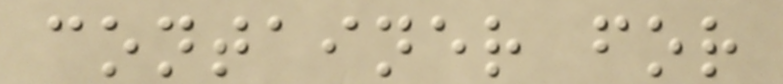container for
